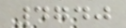4740
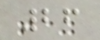26
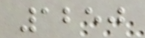1250
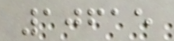10615
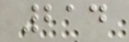214
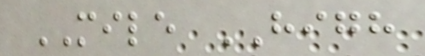MILE HIGH
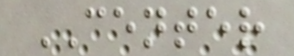CENTER
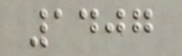1407
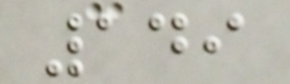149
